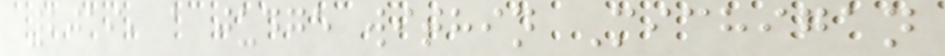2019, a judge within Michigan
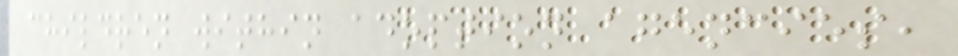children within adoption agencies,
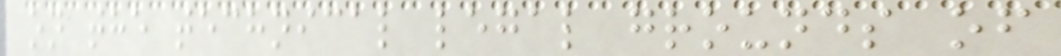on the technical legal grounds of
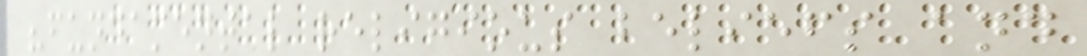"fundamental religious beliefs and
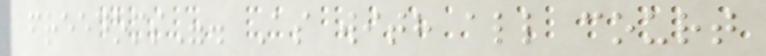freedoms". As with all court
